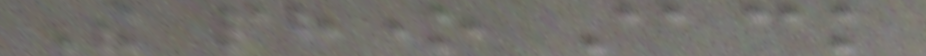The phone stack
